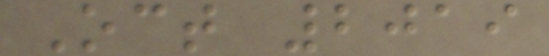Oct 2019
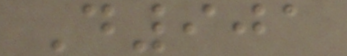D901
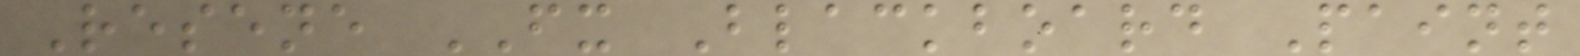Resene FX Blackboard Paint
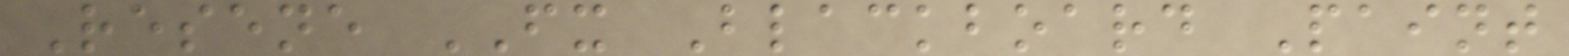Resene FX Blackboard Paint
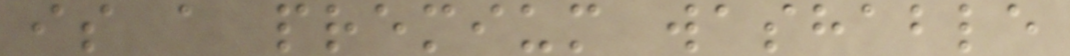is a premium washable
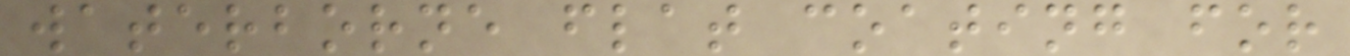waterborne flat coating for
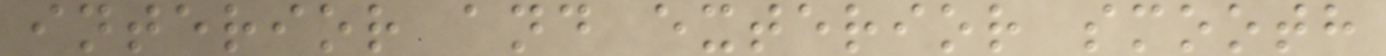interior and exterior smooth
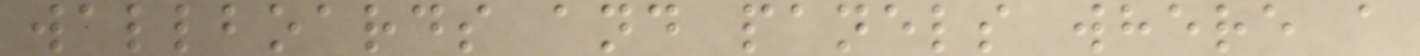wallboards and panels where a
